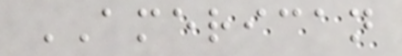AMERICAN
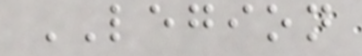LEGION
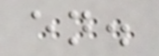en.
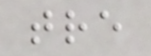tre
